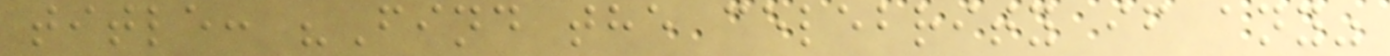title: "Find the celebrity if any"
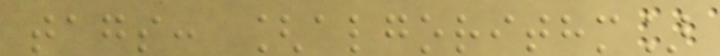tags: [algorithm]
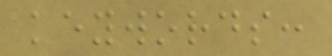keywords:
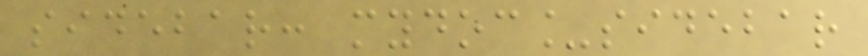sidebar: mydoc_sidebar
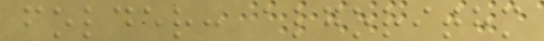folder: algorithm
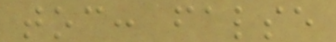toc: false
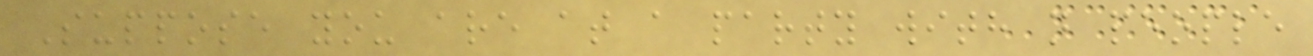Suppose you are at a party with n people
